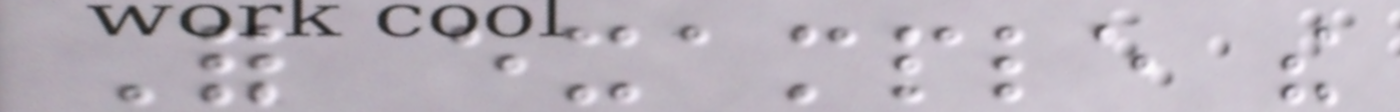For example the
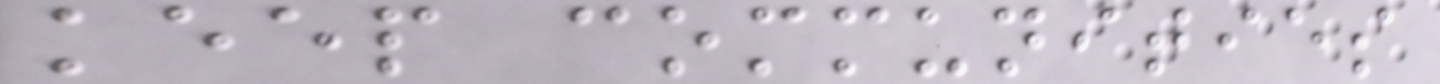keep communities
